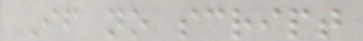If no script
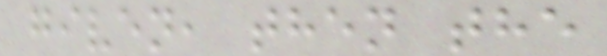given, then the
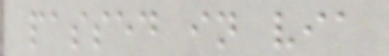passed in via
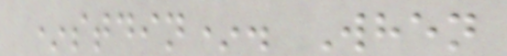*stdin*. When
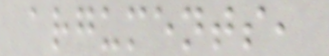arguments,
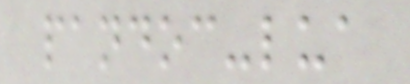pandoc-lua
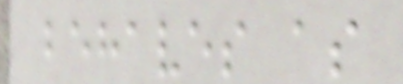behaves as
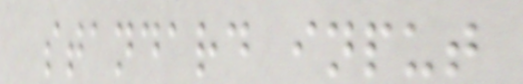standard input
